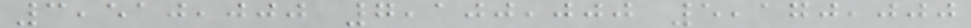3,510,000 7,100,000 5,170,000
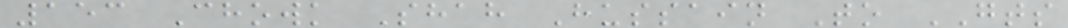153 Chowk Shah Hussain To GTS
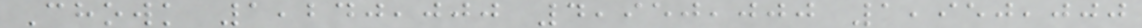Chowk 1,240,000 4,950,000 1,950,000
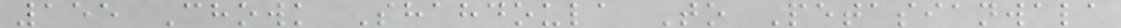155 Chowk Shahdoula To Petasianwala
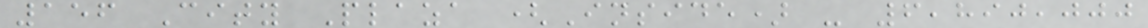156 City Plaza (Inside) - 6,890,000
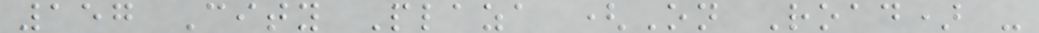157 City Plaza (On Road) -
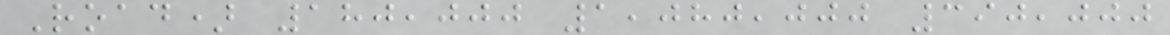Road) 180,000 1,080,000 390,000
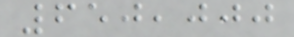650,000
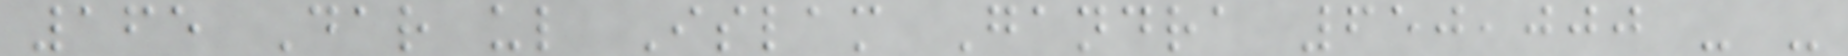165 Dar ul Islam Gandra 650,000 - -
